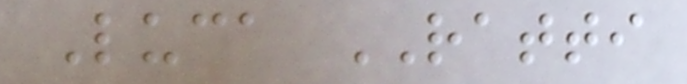Luca RATTI
